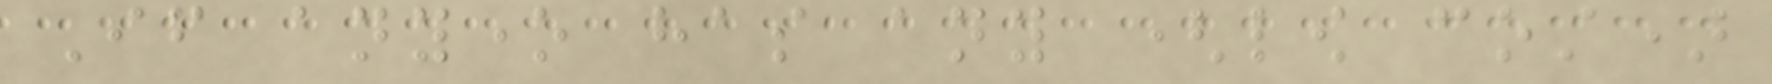If anyone has any (low cost)
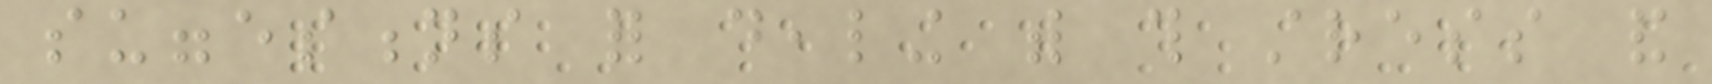suggestions for dealing with this stress and
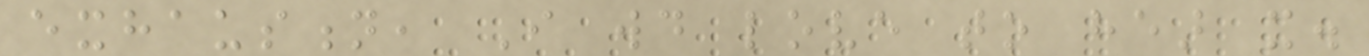exhaustion, I would love to hear it.
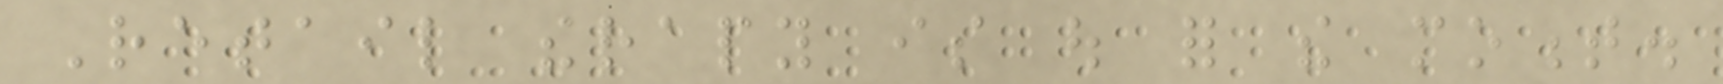Retail therapy is out for the moment.
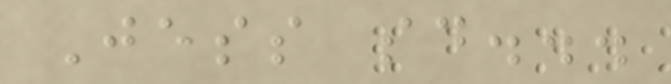Jess said...
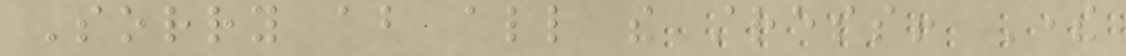Sorry about all the stress! There
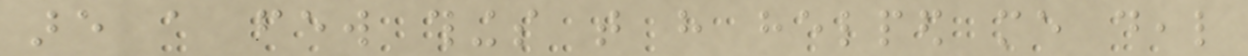are a few things that have helped me deal
